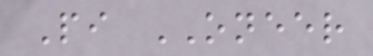Pi ONEER
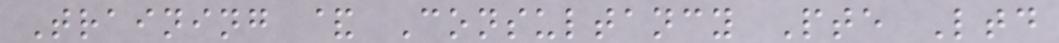Training & Consultancy Pte Ltd
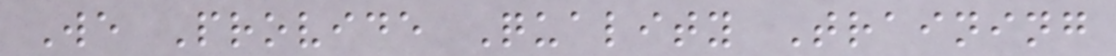We Provide Quality Training
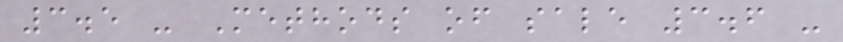3.5 - Methods of sale 3.6 -
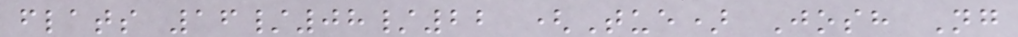flats 16/08/22 (Tue) Josh Ng
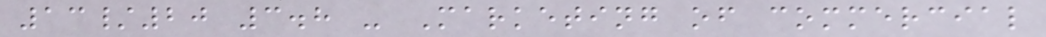13/20 3.8 - Marketing of commercial
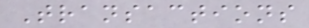Transactions
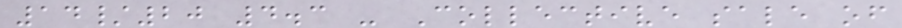14/20 4.3 - Collective sale of
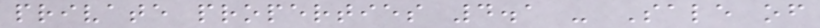private properties 4.1 - Sale of
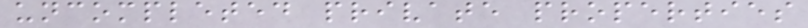uncompleted private properties
